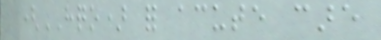(HQO) for acute care
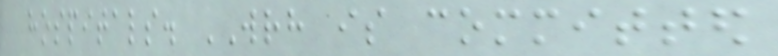hospitals. WRH is committed
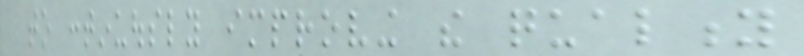to continuously improving the quality
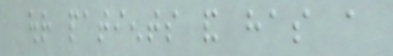our patients and has a
